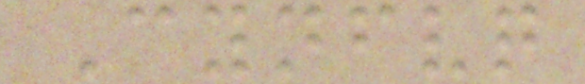Cynfvq
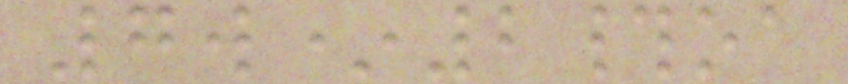7w*2#oa
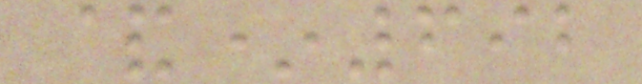&*692
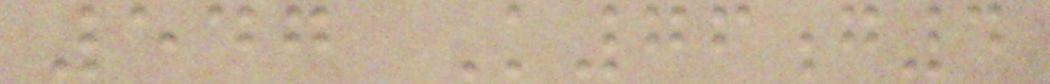547 K76g4
